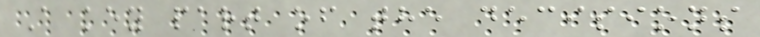A key part of the decisions
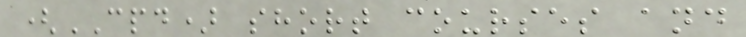(CPD) short courses and
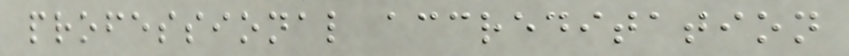professional accreditation
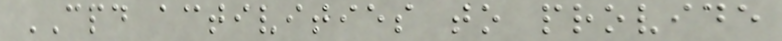CPD activities to provide
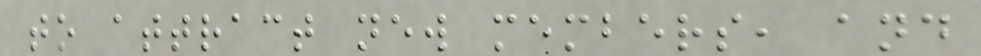to attract new members, and
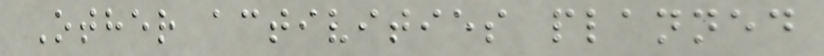Other activities planned
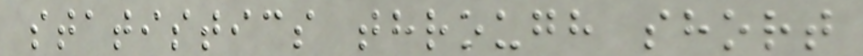statistics through short
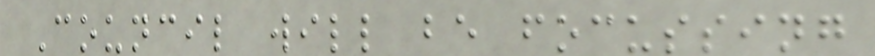Council will be focussing
